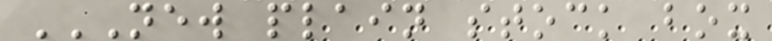NEW PLAIN STOCK BOX
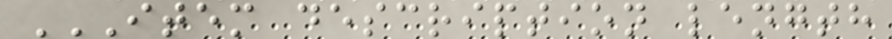ITEM DESCRIPTION LENGTH
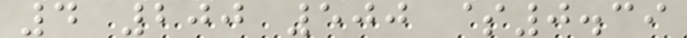4 200 500 $0.39
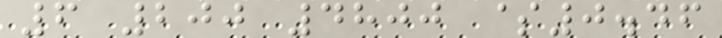6 200 4800 $0.46
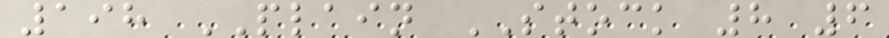198 PLAIN STOCK 8 6
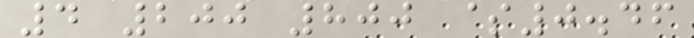4 200 800 $0.46
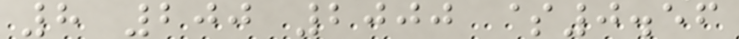8 200 2000 $0.56
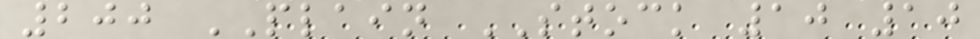200 PLAIN STOCK 10 10
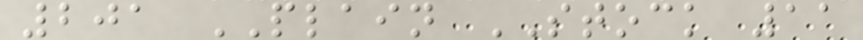201 PLAIN STOCK 11
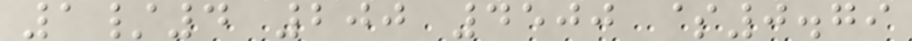1/4 200 4500 $0.79
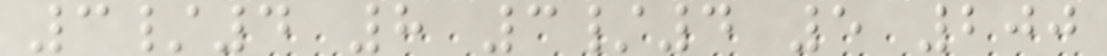3/4 8 3/4 5 200
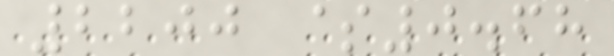2200 $0.68
